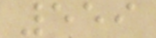559
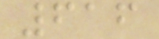616
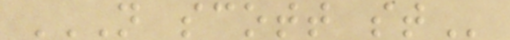N SCOTT ST
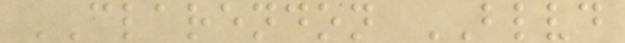CLARENDON BLVD
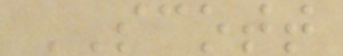SCOTT
